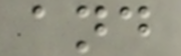and
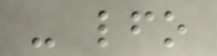- lfo
